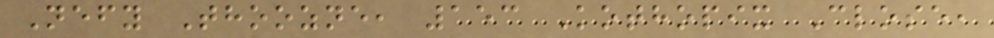Nefy Thoozne, 153 Kothopix Close,
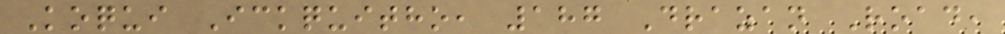Koqui Ickquitho, 187 Drazan Road,
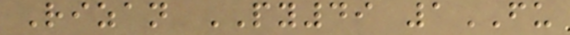Rizan PY49 1FU
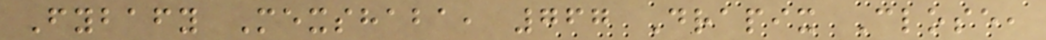Fybafy Mexshaba, 767 Drapix Close,
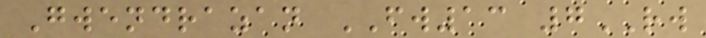Gwendrazan FW13 7RW
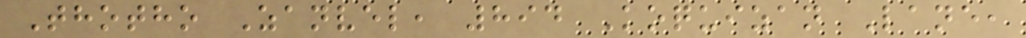Thotho Zanvel, 894 Koquizan Lane,
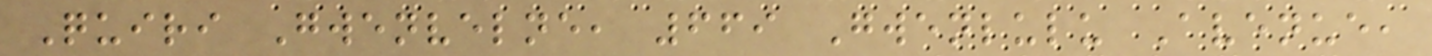Quiri Gwenvelne, 669 Gwenlulu Avenue,
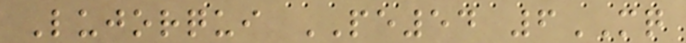Lujorqui PE54 6MQ
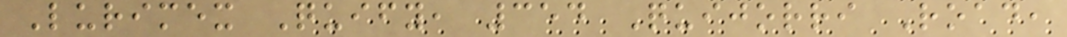Lurimex Quify, 354 Quijorri Road,
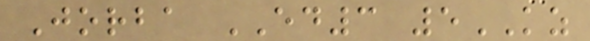Jorba ED3 5KZ
